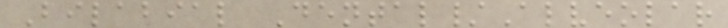Bilabial Dental/Alveolar
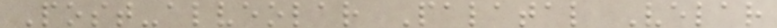Post-alveolar Palatal Velar
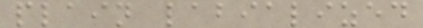plain labialized
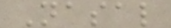Nasal
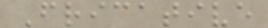Fricative
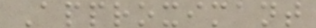Approximant
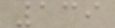139
